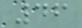46
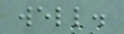well.
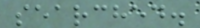searched.
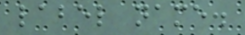label name.
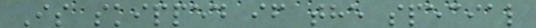Is skipped if the special
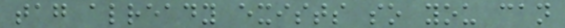tag already exists so you can
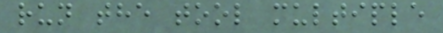run the tool multiple
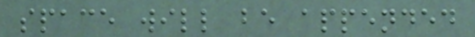space will be appended
